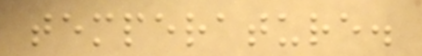temperature.
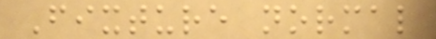Fixture normal
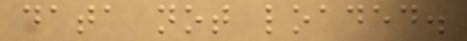data not loaded.
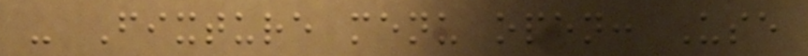- Fixture menu open: Use
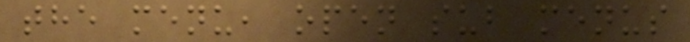the menu, open sub menus
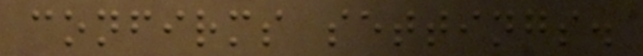confirms settings.
